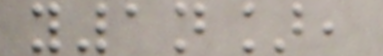y1n],
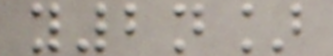y2n]
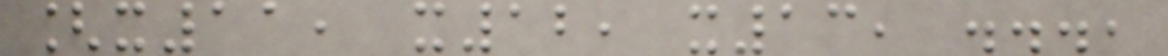[x11, x12, x13, ...,
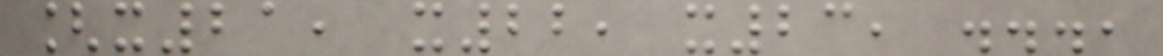[x21, x22, x23, ...,
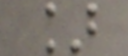]
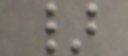}
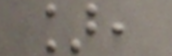],
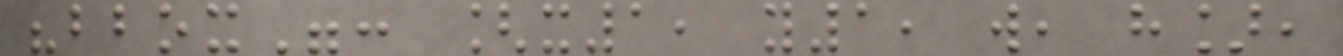"bbox": [x1, y1, w, h],
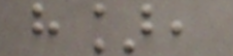h],
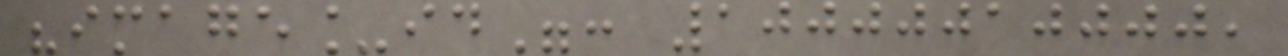"image_id": 10000010000,
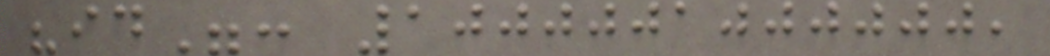"id": 1000001000000,
